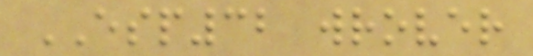ESP32 wrover
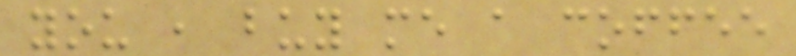you , buy me a coffee
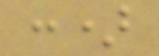:)
